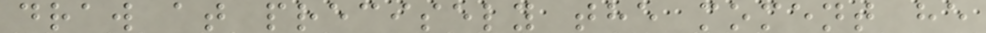draw at precisely the moment he
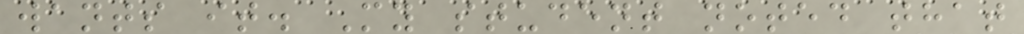wants it. My student noted that
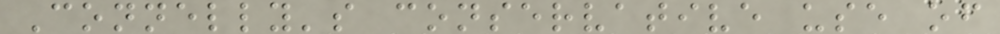Connelly's conservative use of
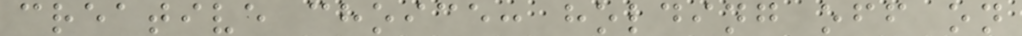creative choice: holding off on
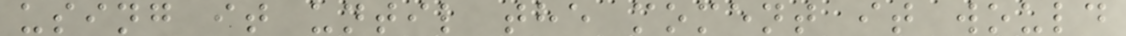using it until the moment it would
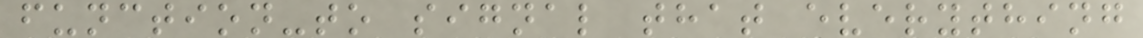function-to signal that everything
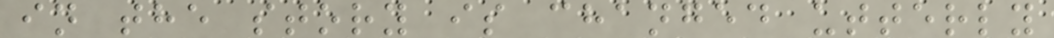in the story is changed utterly
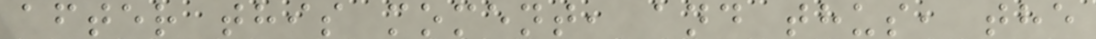after this moment, and thus, the
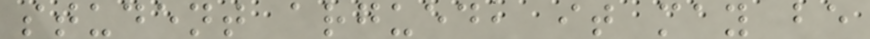student argued, it may be
